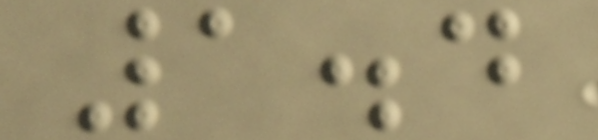1.4
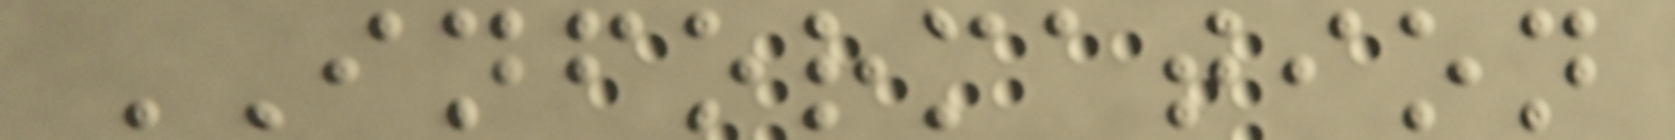INFORMATION
